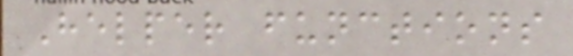Helper functions
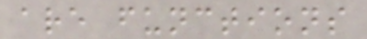are functions
